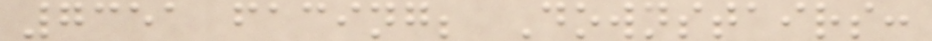7351 facing; Downstairs:
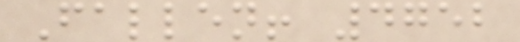Fallen! 4752
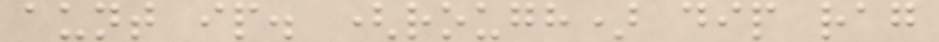aunt ip. (rough) dip rag
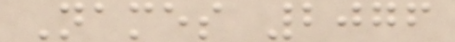Names 2076
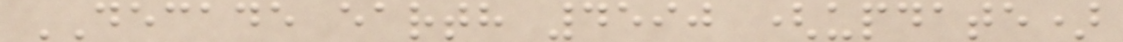DECADE earth 4590 (update)
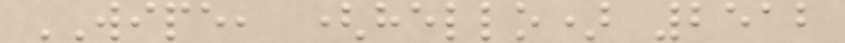WIPE, (hello) 2512
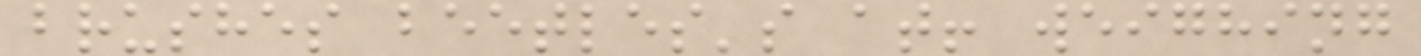brushes beetles's at! weighing
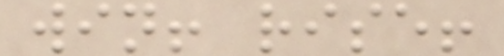win! rise!
